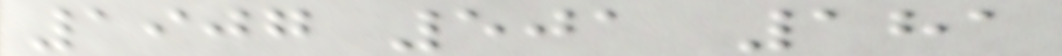1907 501 181
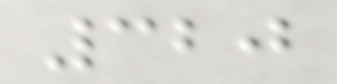320
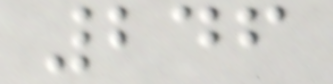246
